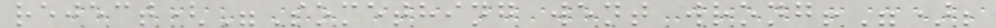reject("Something went wrong!");
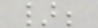};
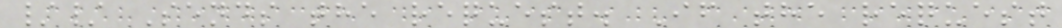// Sends the request. If the request
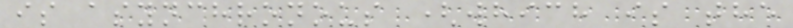is asynchronous (which is the
